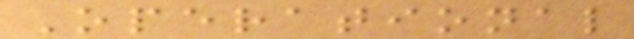Operational
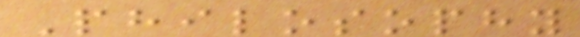Philosophy
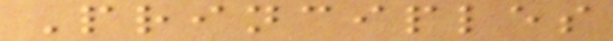Principles
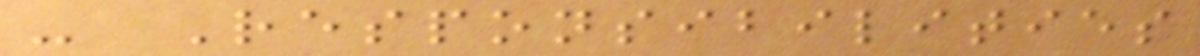- Responsibilities
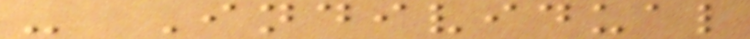- Individual
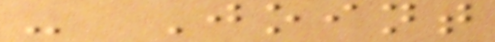- Joint
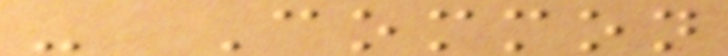- Common
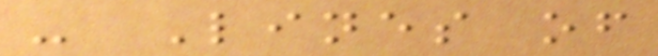- Lines of
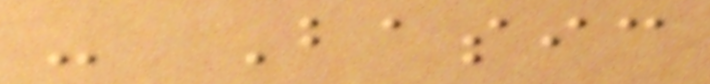- Basic
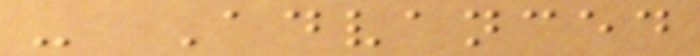- Advanced
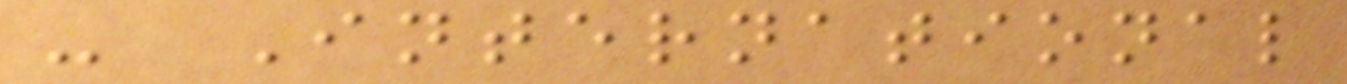- International
